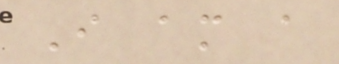I am a
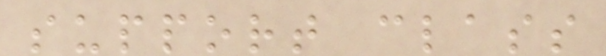support class
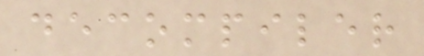decompiler
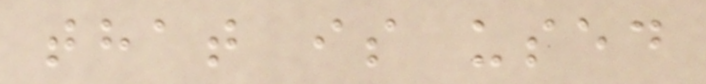that is used
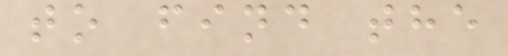to find the
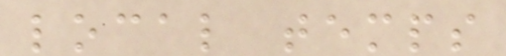local temps
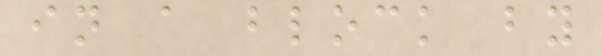in a block by
